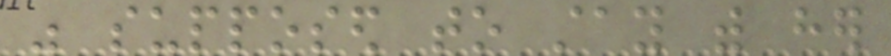was supposed to stay with her
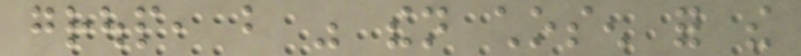group, but was then chosen for the
